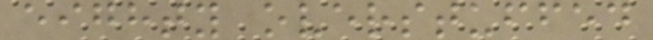eighty overstuffed
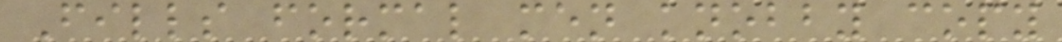Fills formal men knobby copy
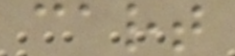cart
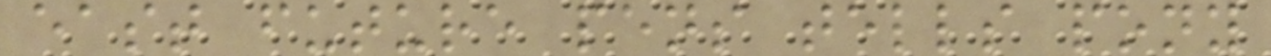east future pens tells pony
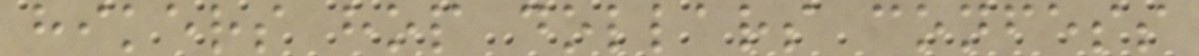hikers hop dollars confess
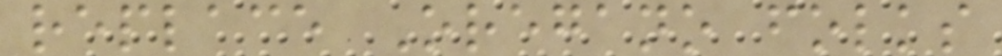replace Oregano folks
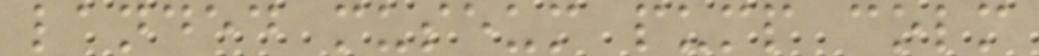landed museum pump colm
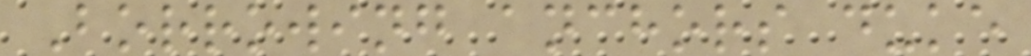Borrowing anchors duke
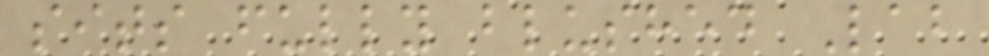sits fully blushed Lab
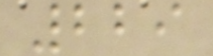229
